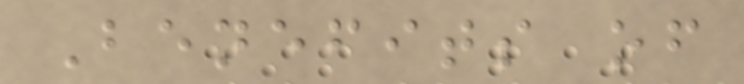Benefits of
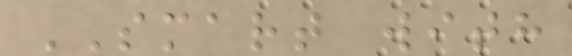SMART with
